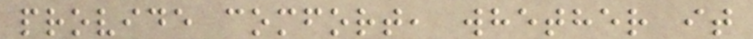provide comfort, whether it
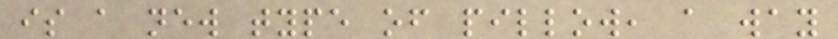is a new type of pillow, a way
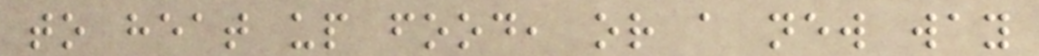to heat up food, or a new way
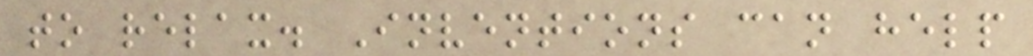to relax. Inventions can help
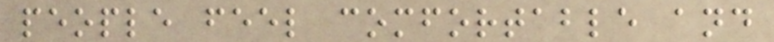people feel comfortable and
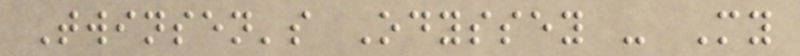Twinsen's Odyssey - My
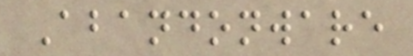Abandonware
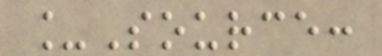_Source:
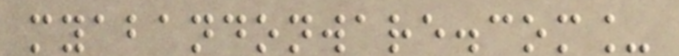myabandonware.com_
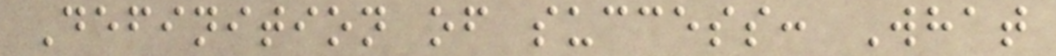Definition of success: What
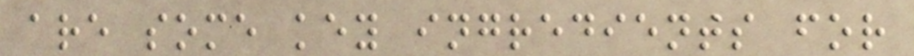are some key ingredients for
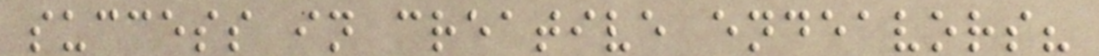success in creative endeavors?
